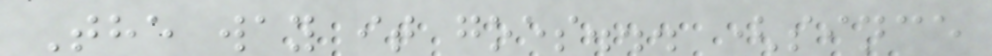The way it goes... (since
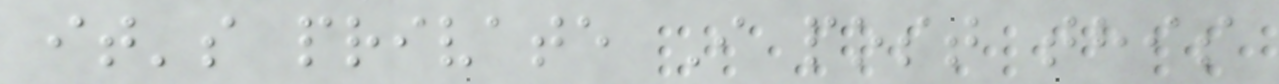it's private I post this
